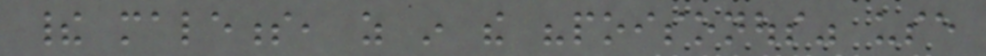their maleness, as in the "poisonous" use
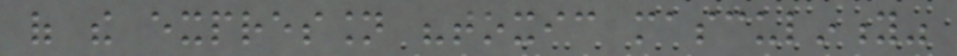of the expression "toxic masculinity"
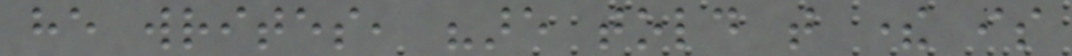he writes, "are told that there is
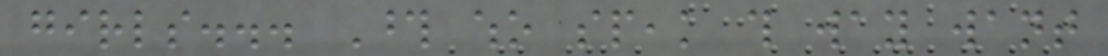girls... Those who speak this way want
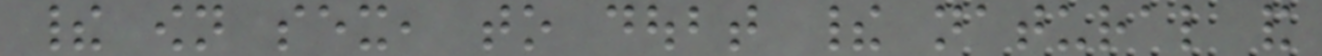their own sex, to doubt their natural and
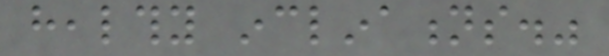healthy inclinations."
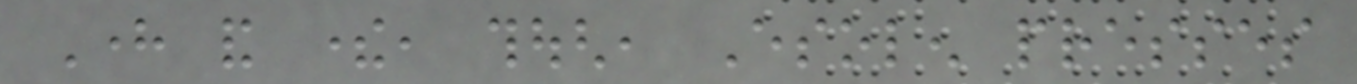Here and there, though, Esolen presses
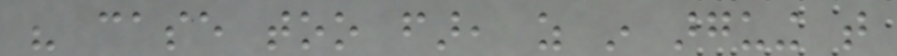his case too far, as in arguing that
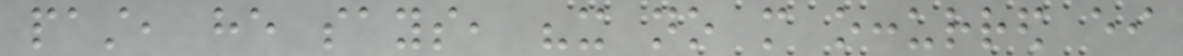past, he says, "it no more occurred either
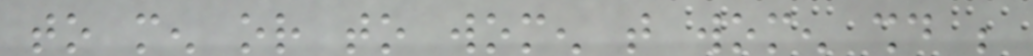to men or to women that women should be
